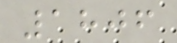1806
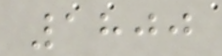1800
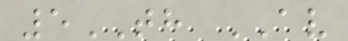5TH AV
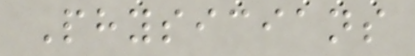Physicians
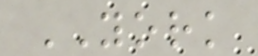YORK
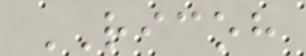RICOH
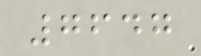7647
